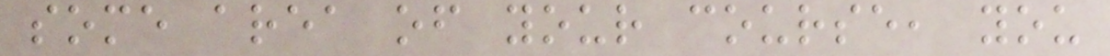some area of your course, you
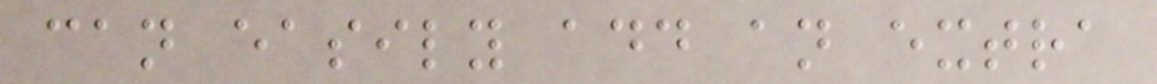can easily add an extra
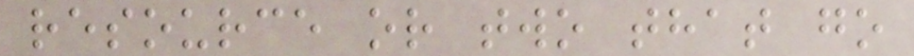resource or two that go
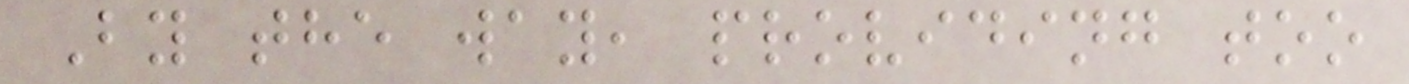By the way, providing too
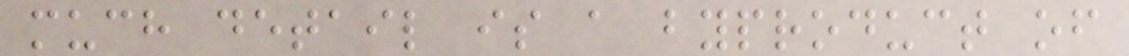much detail is a byproduct of
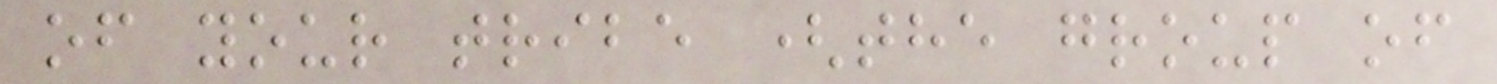of your tribe (the group of
